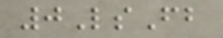0LsFb
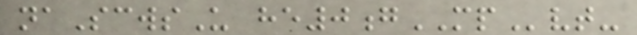naScwsU he0gMPvt-
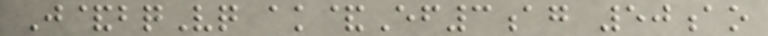J&bqVq ak&Ef3ag 50ao
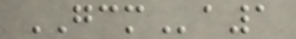GCMa1
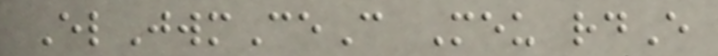ElJwmCeC Meu rdE
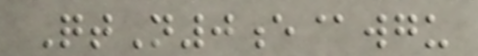QtN0e@wgu
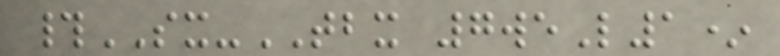#SX-TBX 7weL1*
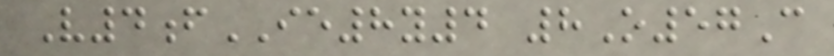V4fIE8y4 8O57C
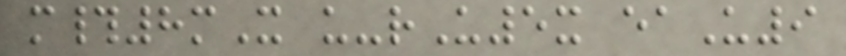m#8mX u-rU5x eaU9
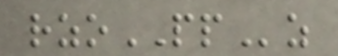rzoPPz
